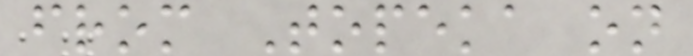from Topeka on
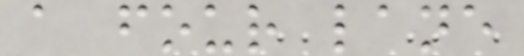a four lane
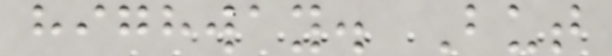highway. But
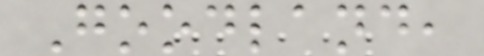Goodland,
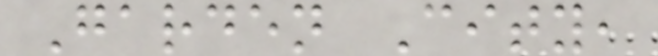Garden City,
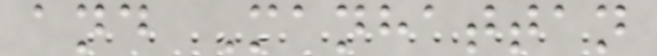and Manhattan
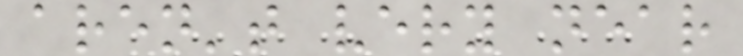aren't very near
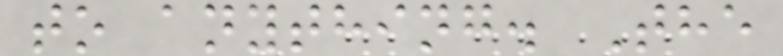to anything. The
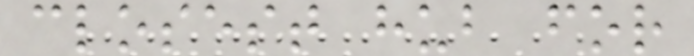closest hub for
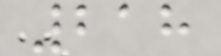218
